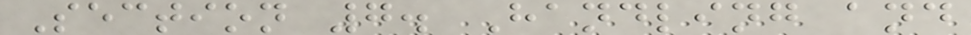Section 7. Handling and
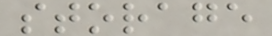storage
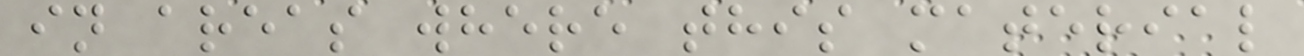in areas where this material
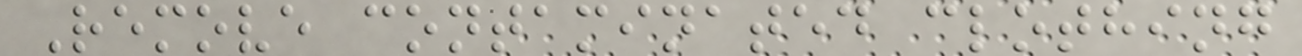Remove contaminated clothing
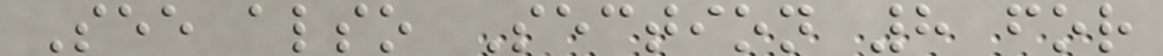See also Section 8 for
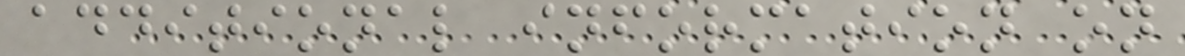additional information on
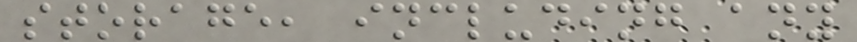storage, including any
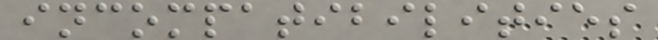incompatibilities
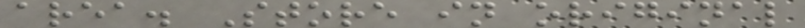area. Store in original
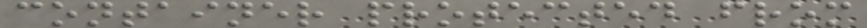container protected from
